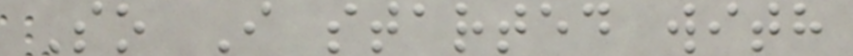So I started with
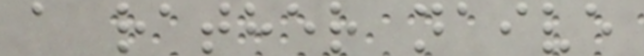a rather naive
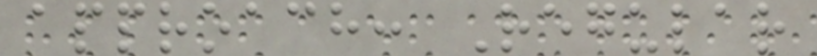approach: Regular
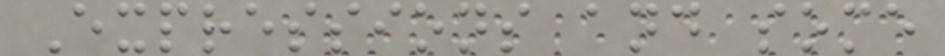Expressions and some
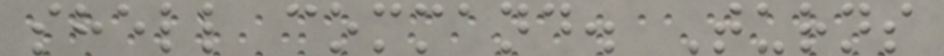shell command. Turns
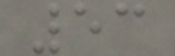53
